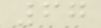67
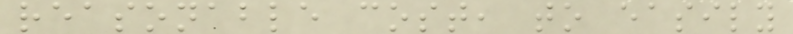reasonable cost, to easily
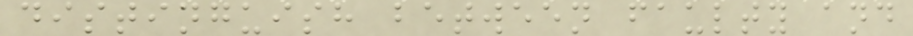distinguish between faulty and
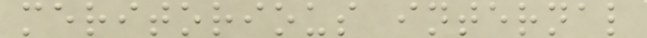meritorious internal
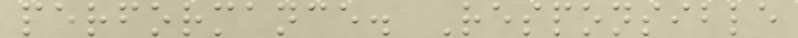performance. Responsible
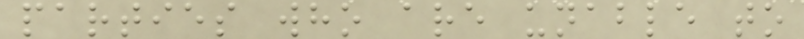parties who are unable to
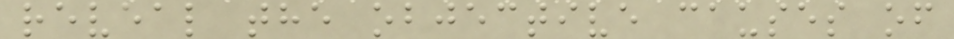reveal the objective causes of
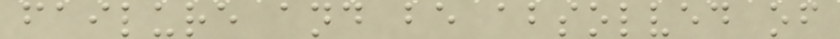failure and be absolved of
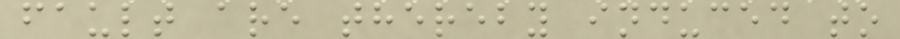fault are thereby induced to
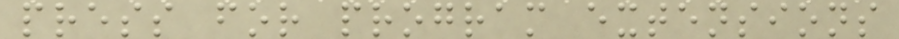press for program extensions
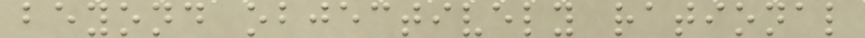beyond objectively rational
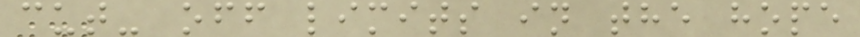cut- off limits in the hope
